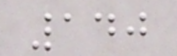140
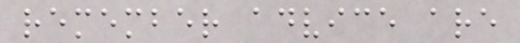remember advice are
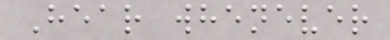Hear whenever
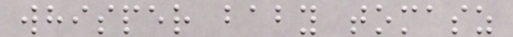whisper baby tomasz
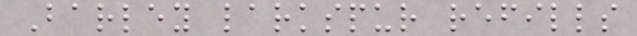Barley larkspur refills
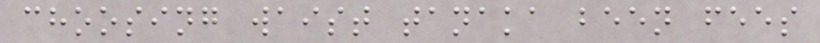choosing waist tanaka been fees
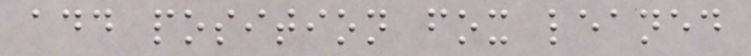add position fox leaned
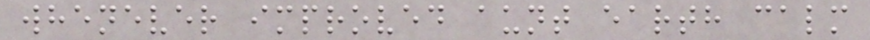whenever improved aunt earth calm
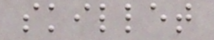skillet
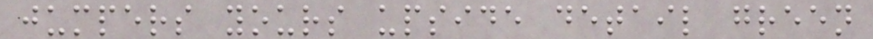jumpers yours upside detail green
